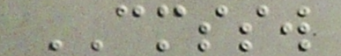CMSSW
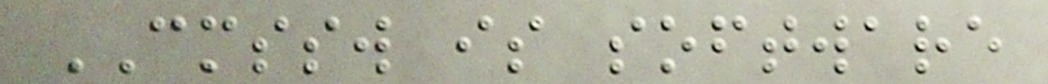CMSSW is software
